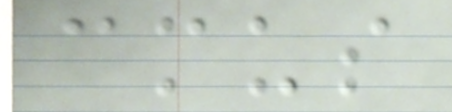cmus
